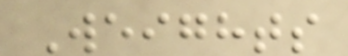Weights
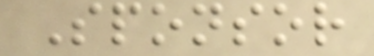Sponsor
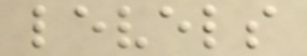levels
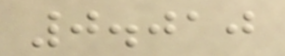0.010
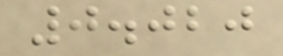0.020
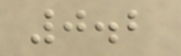0.2
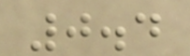0.4
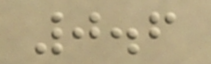0.6
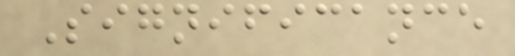Significance
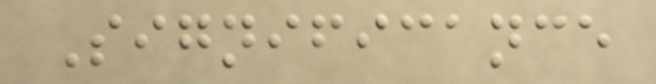Significance
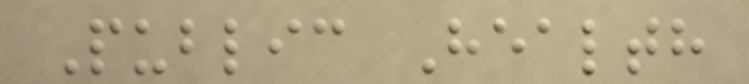Public Health
